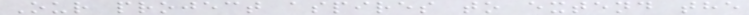Our project aspires to extend the
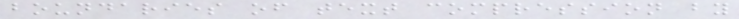boundaries of text compression by
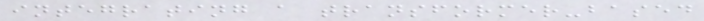integrating a transformer-based
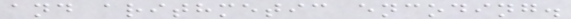and arithmetic encoding.
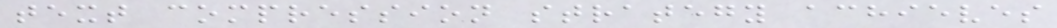text compression strategy achieves
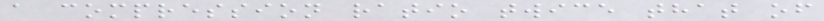a compression ratio twice that of
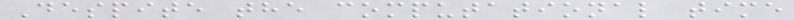Despite the computational time
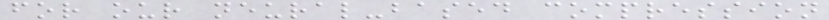for our neural-based compression
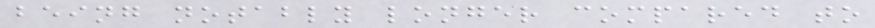being notably longer compared to
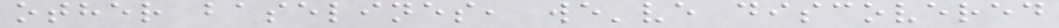other baselines, we've discovered
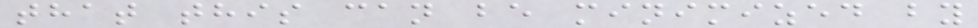that this can be minimized by
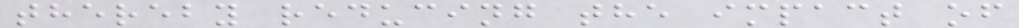thereby reducing the impact of
